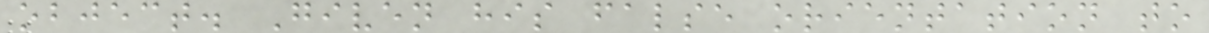object. Given his false orientation to
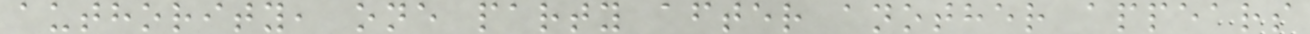authority, one party after another appears
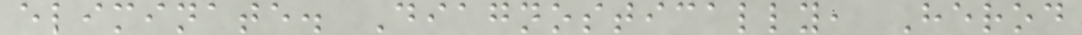eliminate. Diagnostically, Herod
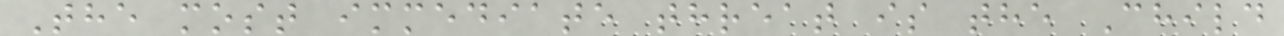The most immediate threat is the Child
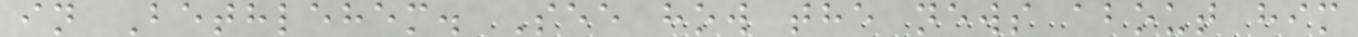in Bethlehem. See how the news about him
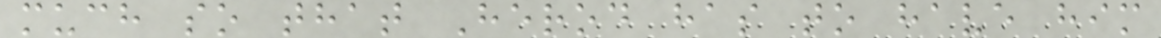much so that Herod has to have him
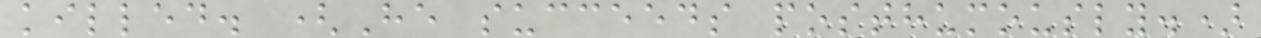killed. (He succeeds posthumously.)
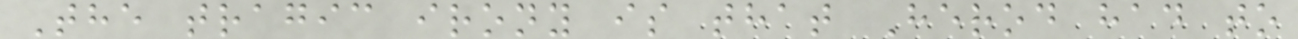The tragic irony is that Herod had to
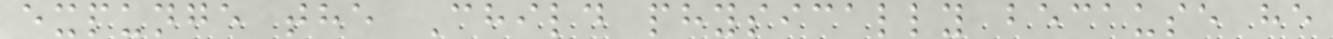expunge the Child physically because he
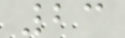23
